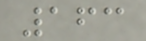163
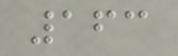163
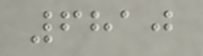6810
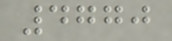4770
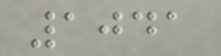1041
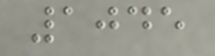1045
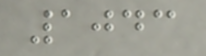1043
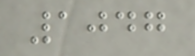1047
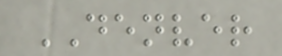DENVER
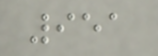951
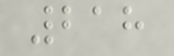218
